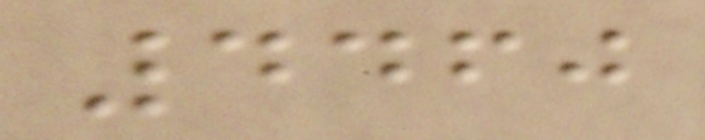4460
